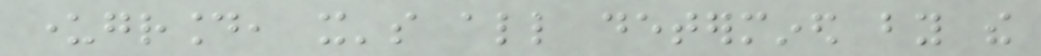underground, it's all determined by the
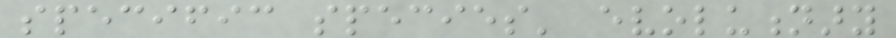specific species' evolutionary
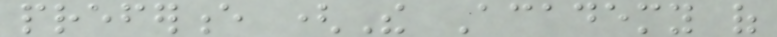preference (The Academy of
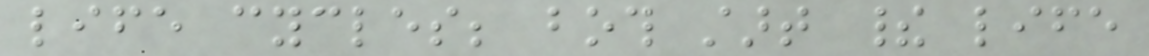life cycles; both start their life
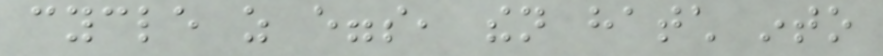cycle as eggs, then hatch into
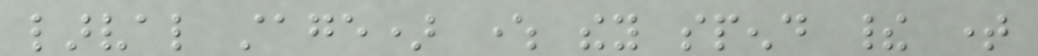larval stage) where they spend their time
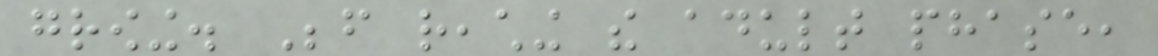growing. Before reaching the adult phase,
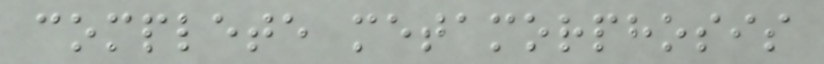complete metamorphosis
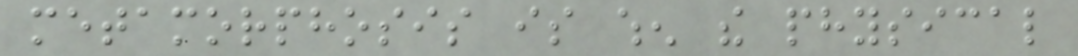metamorphosis is when the physical
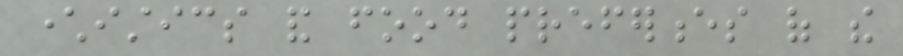characteristics and food preferences of the
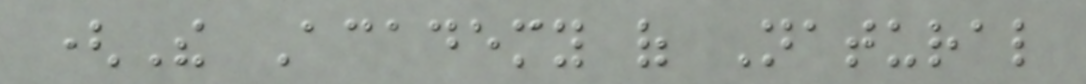(The Academy of Natural
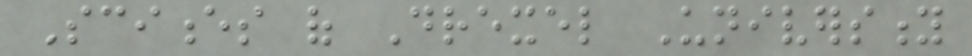Sciences of Drexel University
